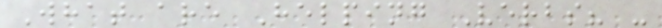What are Helping Verbs? -
